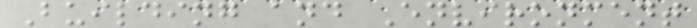Building and Environment
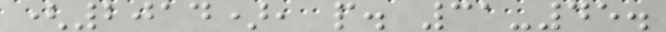(2014), p. 31-45.
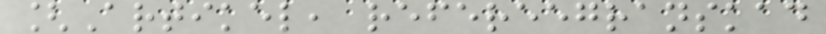[Artikel, refereegranskad
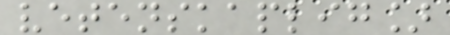vetenskaplig]
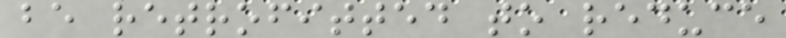be retrofitted to reduce
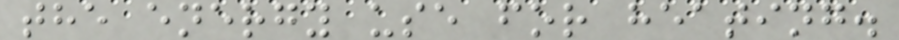the energy use for heating.
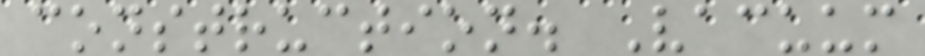construction. Vacuum
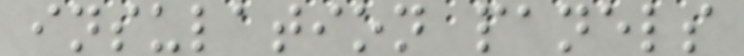insulation panels
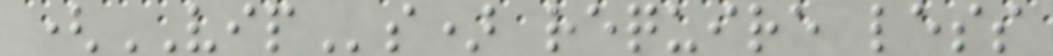(VIPs) require less
